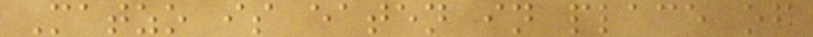Matzo is eaten in place of
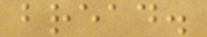bread.
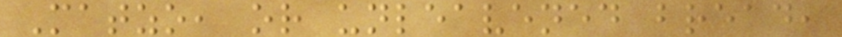Matzo, or unleavened bread,
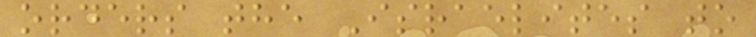orders the Israelites to
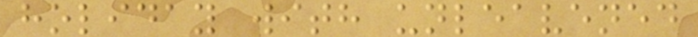holiday with unleavened
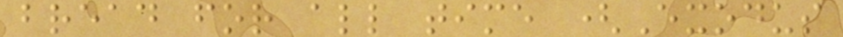bread for all time (Exodus
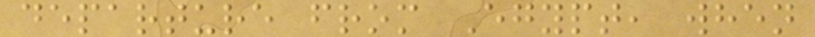departure from Egypt, when
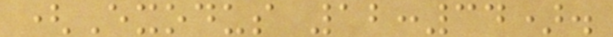(Exodus 12:34).
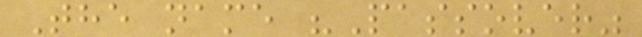The name "Passover"
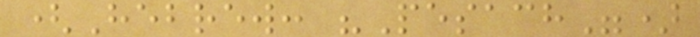(Hebrew: "Pesach")
